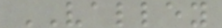VALLEY
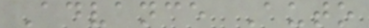Advance Auto
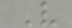V
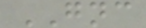GNC
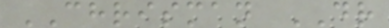CHRISMAN DR
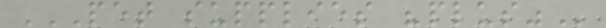PET SUPPLIES "PLUS"
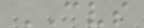CVS
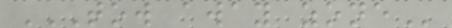TOW AWAY ZONE
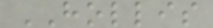HOLLIS
